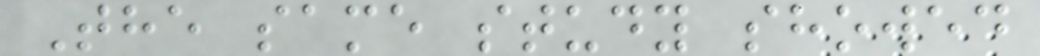The same study showed
